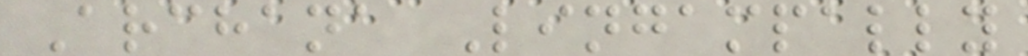Archana Lingampally
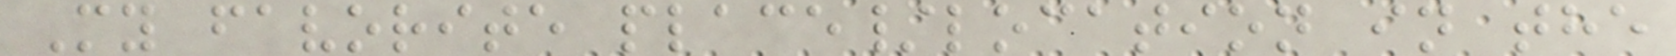My favorite place/location in the
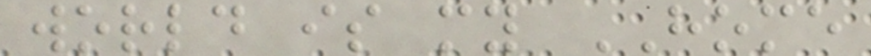world is my HOME
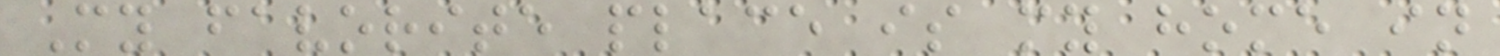My favorite place is my home in
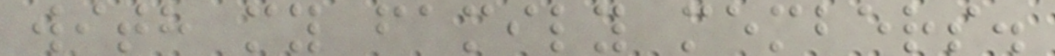with my family members.
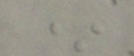*
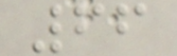66
